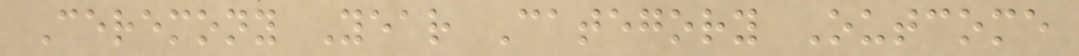Ceremony Year Category Outcome
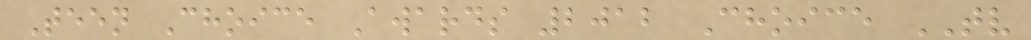Teen Choice Awards 2012 Choice TV
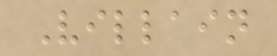Villain
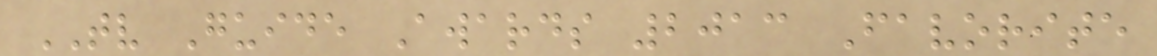TV Guide Awards 2013 Favorite
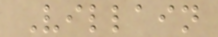Villain
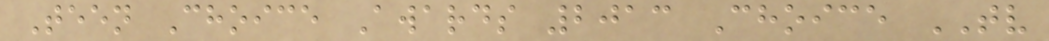Teen Choice Awards 2013 Choice TV
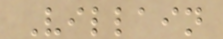Villain
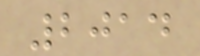2014
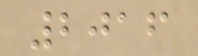2016
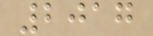2017
